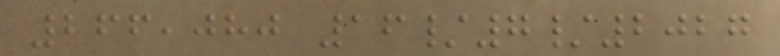266,080 16/7/2027
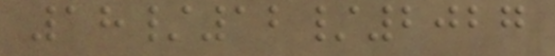18/12/2027
